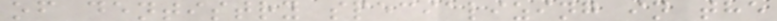of dentistry specializing in the
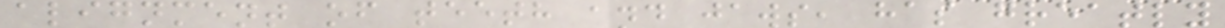alignment of teeth and jaws, has greatly
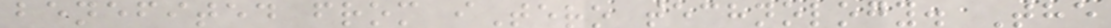benefited from iTero technology. The
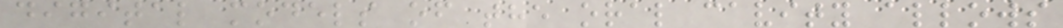digital models of the oral cavity allows
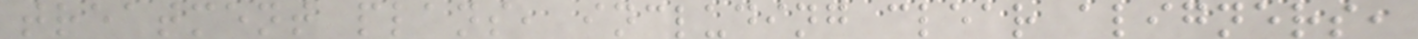treatment plans, including clear aligners,
